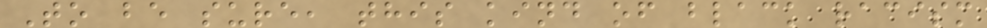To be sure, this kind of black racism
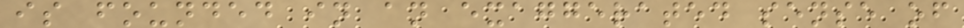is founded in an exaggerated sense of
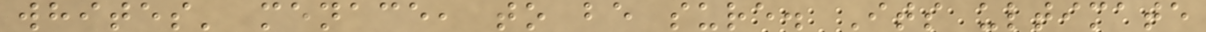whites' menace, to be sure. Its ultimate
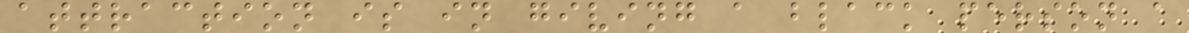attraction is in giving a black person a
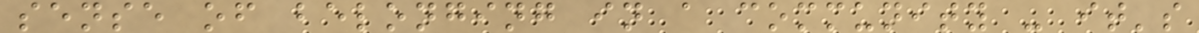sense of belonging in a community - it's
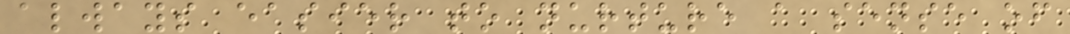always easier to nurture a sense of
